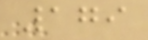179
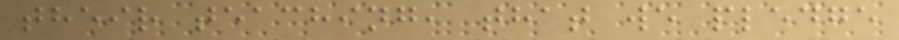their teaching, that we pledge
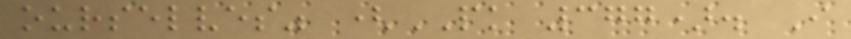ourselves" (PK 377). I
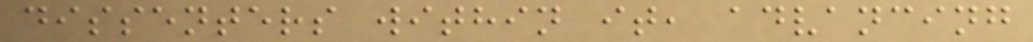dissenters within it, advancing
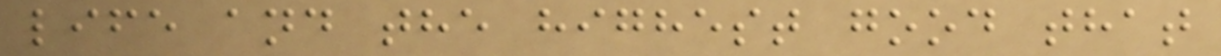life and the highest good that
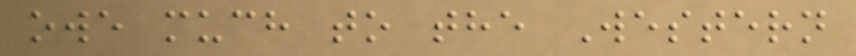owe much to the Western
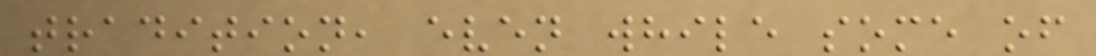tradition, even while some of
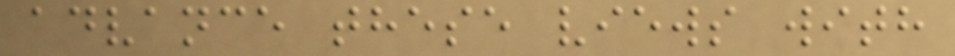advance these views with
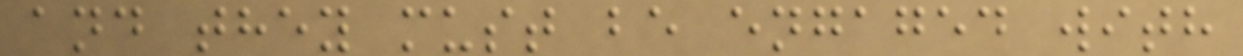and they must be engaged with
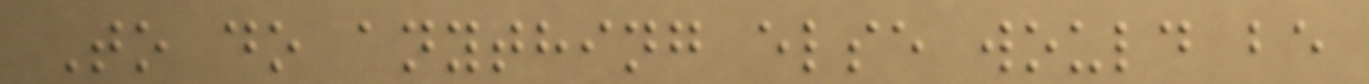To do anything else would be
